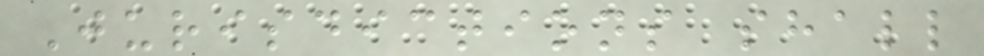Jurisdictions shall
